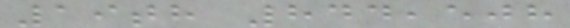19th 844,508
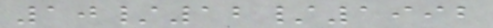10/12/1992
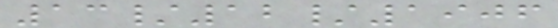13/12/1906
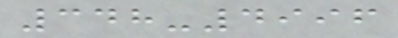348-4996
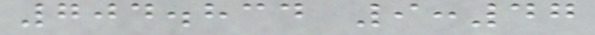704.834 9:47
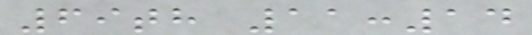69th 11:14
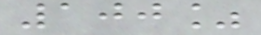100%
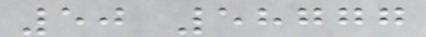50 58777
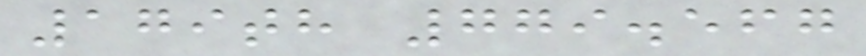179th 779.567
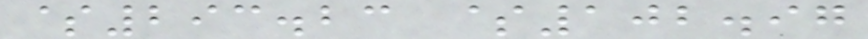$293.23 $102.97
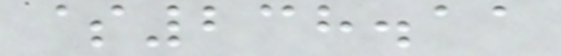$238.11
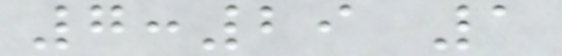7:29 1
